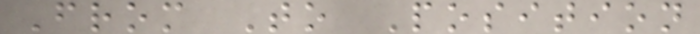From To Position
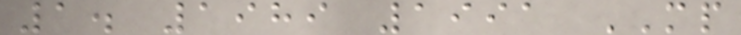1. 1989 1991 MP
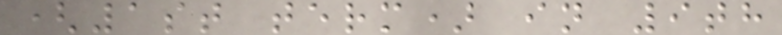(1st term) in 9th
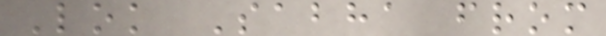Lok Sabha from
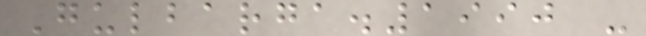Gulbarga.1990 -
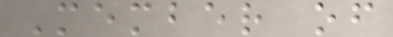Member of
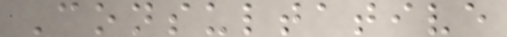Consultative
